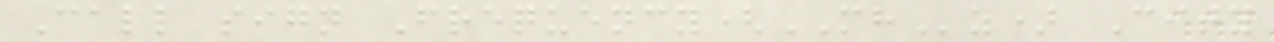Call sign Frequency(MHz) City
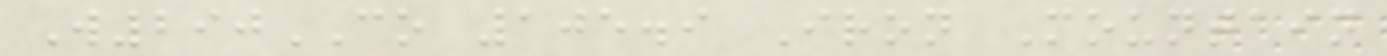W290CO 105.9 Iron Mountain
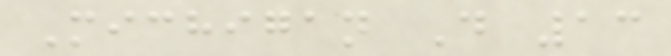Michigan D 13
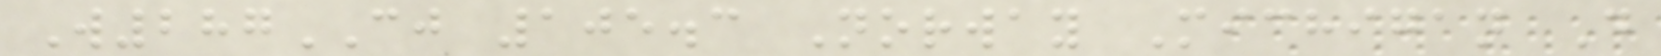W287CJ 105.3 Norway Michigan D
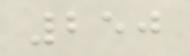250
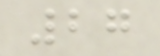27
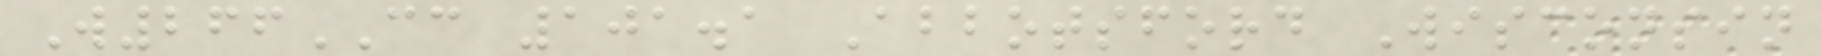W266CC 101.1 Abbotsford Wisconsin
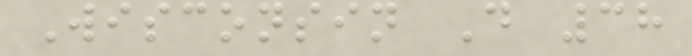Wisconsin D 38
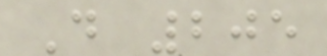D 205
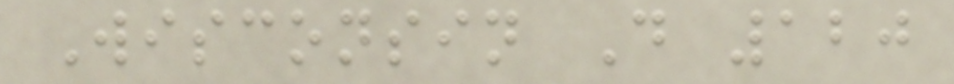Wisconsin D 120
